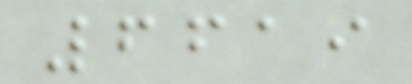6619
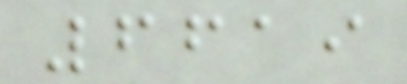6619
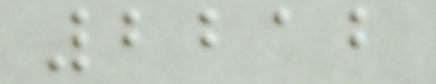2212
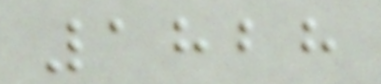1828
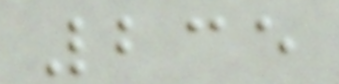235
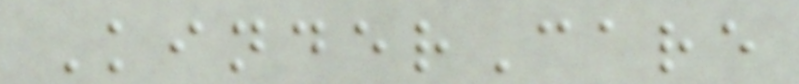KinderCare
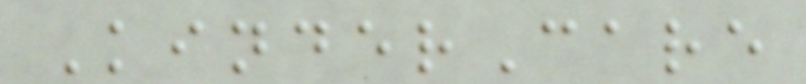KinderCare
